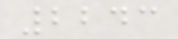2243
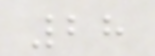28
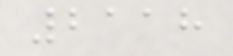2118
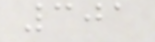301
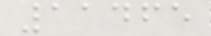11465
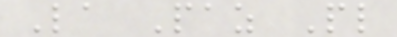La Paz Pl
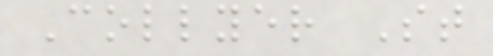Collyer St
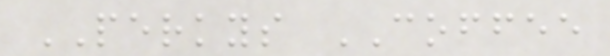PERKYS COFFEE
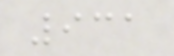931
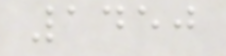1450
